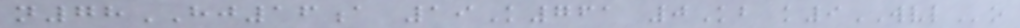n78HJ16a 19K761 0Kb k9WVLo
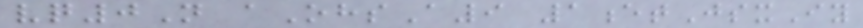vq0N aOhsA9 1etJsxIy
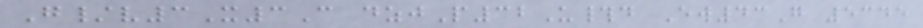G/v3X3C dzjP32U#d Ew43G 5345
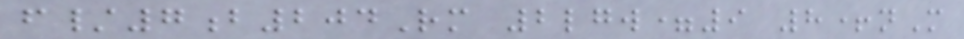f/7b204Rm 2lgw=9 8+nM
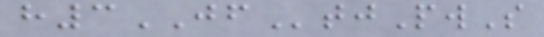h3JFtjPwS
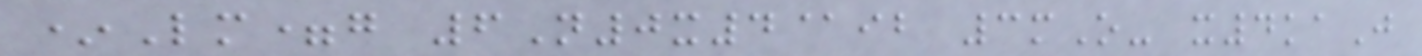*Lm=g 6N0x4@ib 3mO- x4kaJ
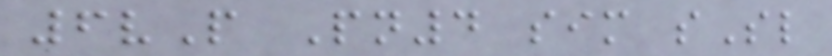6vP Pn4 sim sSl
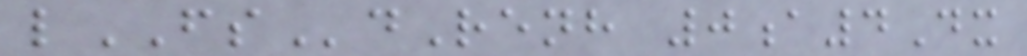lFSdRenh 0a4Dx
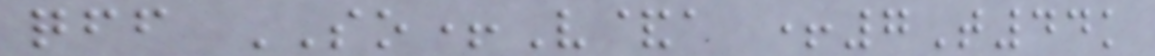qff SO+V&a +7T44k
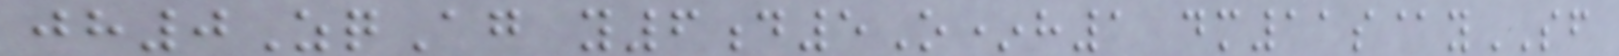jh0ZqAg y6d5O*h1 dm11s@ySF
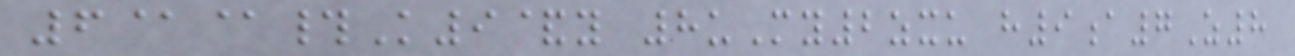6@@#K9&y 8uMy2zxu h9a7Z8
